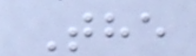The
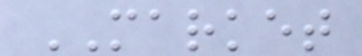MARKET
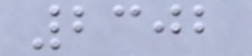2302
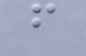f
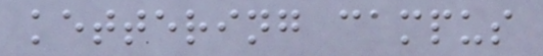kettering campus
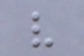v
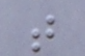t
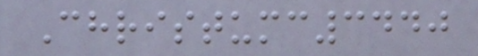Christumc3440
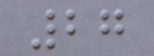27
